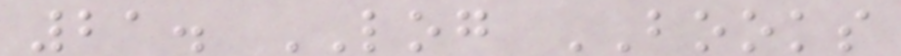21. LOG BOOKS
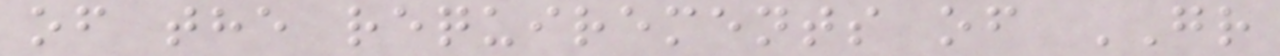of the requirements of GR
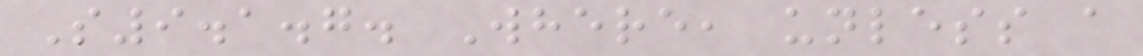S9.1.7. Where, unless a
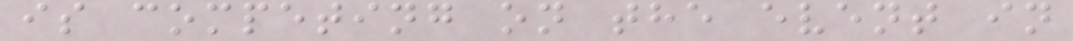is competing on the event in
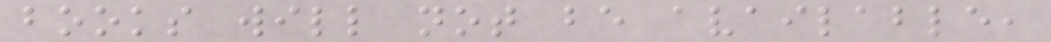books will not be available,
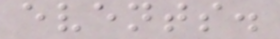events.
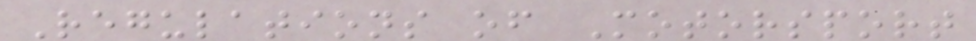Regulations of Motorsport
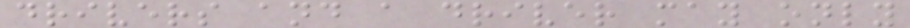drivers and a driver may only
